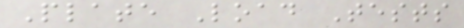Plate Load Tests
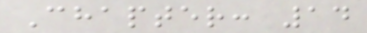Chapter: 14
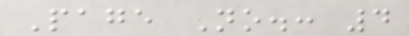Page No.: 4
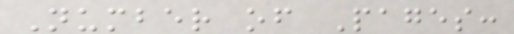Number of Pages:
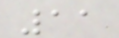11
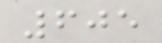605
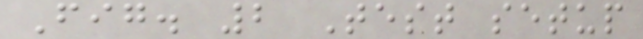Fig. 2 Test setup
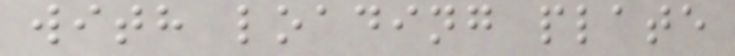with loading plate
